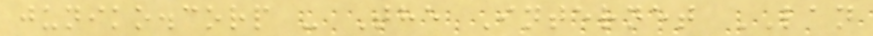juniko.corp - The Internet LAN
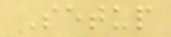Setup
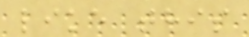like this
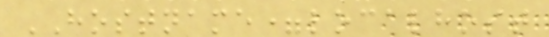HOSTNAME=localhost
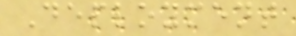Deployment
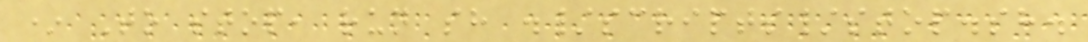* To stop, run sh ./scripts/stop.sh.
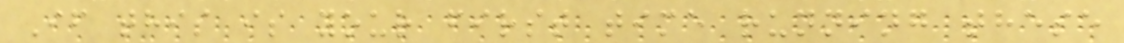If this is your first time running these
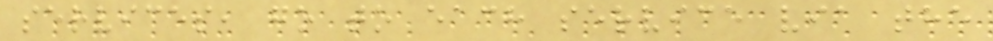services, go to each service via the
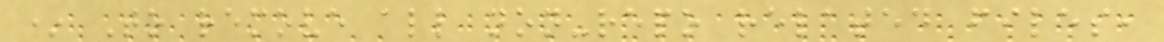* To remove all non-repo related files,
